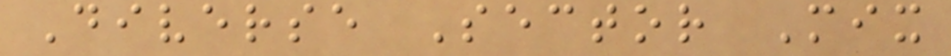Diverse Sector Mix
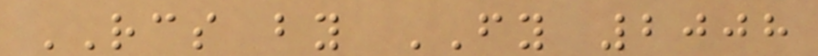RCS by FY 2008
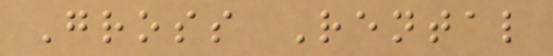Gross Rental
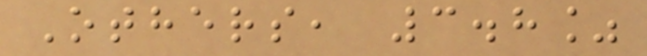Others, 3.8%
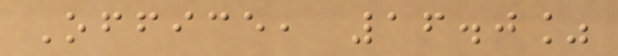Office, 16.0%
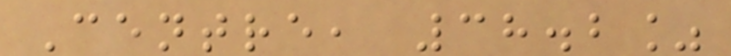Centre, 38.2%
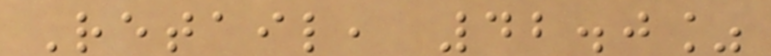Retail, 42.0%
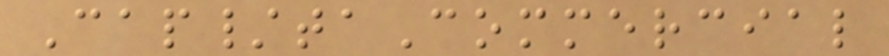Cap/taCommercial
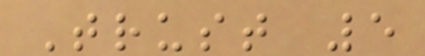Trust 5
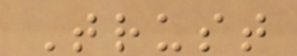Trust
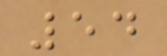54
